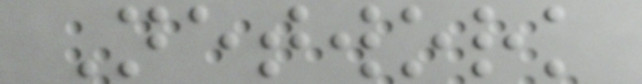Network
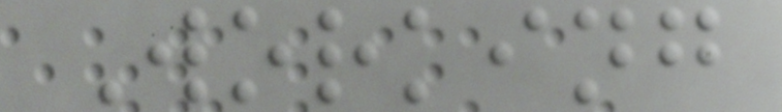Working
